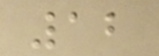12
